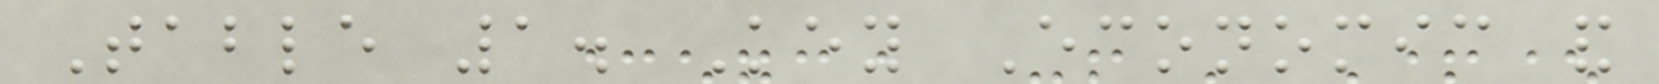Table 1. Key Economic and
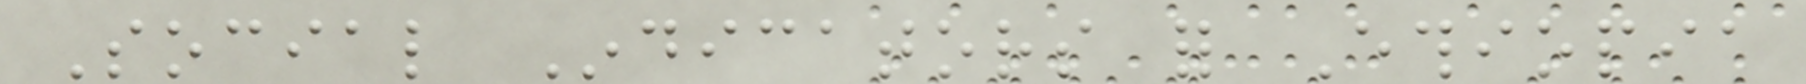Social Indicators for Ethiopia
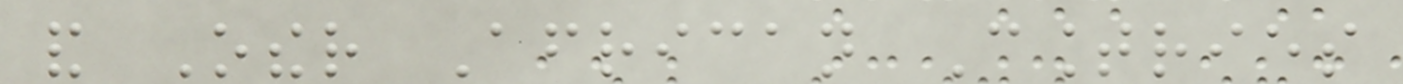and Other African Countries
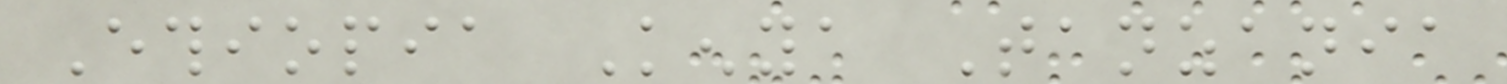Ethiopia Kenya Tanzania
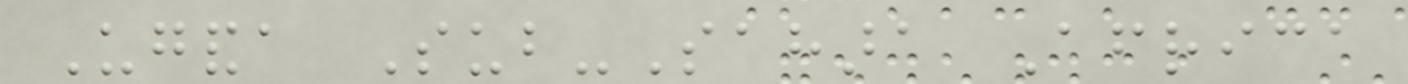Uganda Sub-Sahara Africa
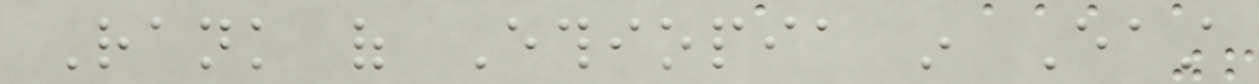Rank of Ethiopia in East
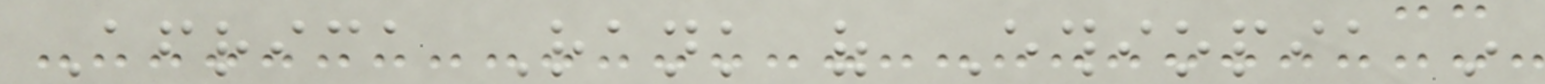Africa Rank of Ethiopia in
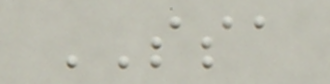SSA
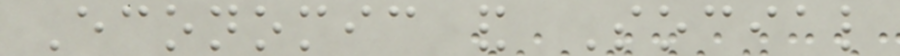Economic and Social
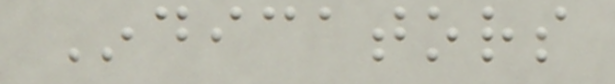Indicators
